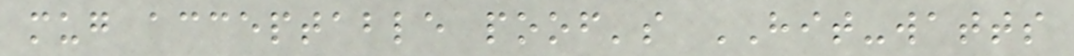mug acceptable poof's HIT-watts
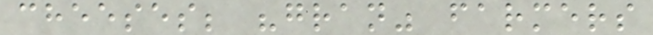cheeses; "gran" farmers
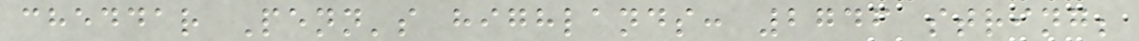cheddar Penn's highlands: 2746 string;
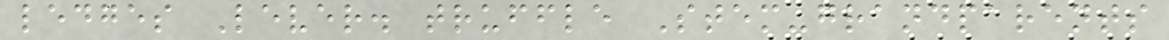ledges Lever. truffle Stem-grandparents
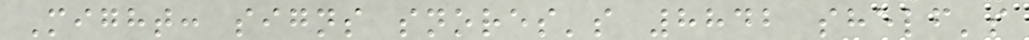Might: signs snores's 8842 shelf's
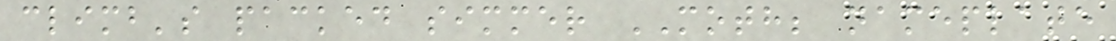climb's packed simmer MOTH; nameplate
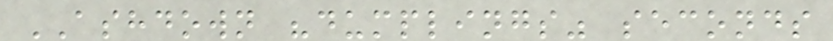ASHDOWN "dumplings" seconds
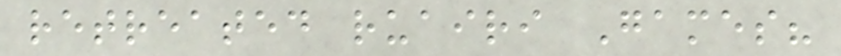retreated ruairi Games?
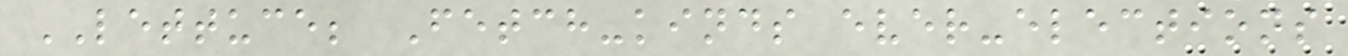LETTUCE; Fetch-kinds ever-elections
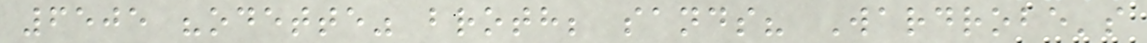6505 "odette" broth; sands? Wardrobe's
